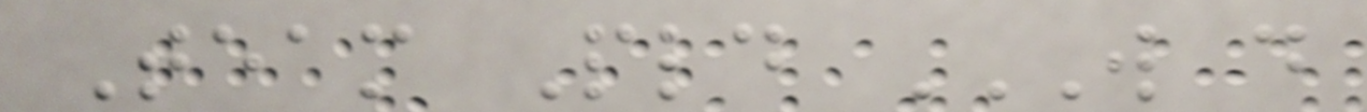Team Pld W D
